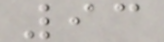93
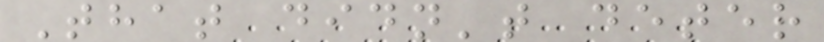That didn't deter
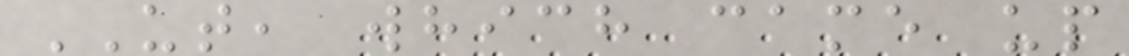UT, which came up
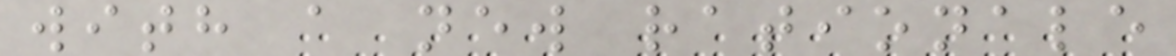with a new rationale
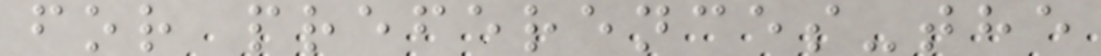for preferences-the
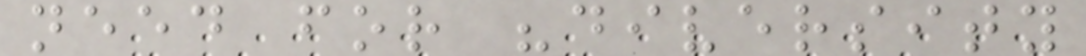need for "diversity
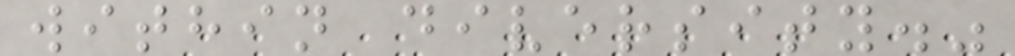within diversity."
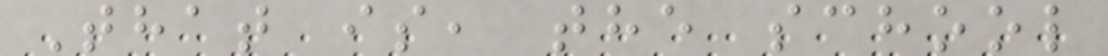That is, the school
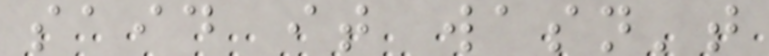said it wasn't
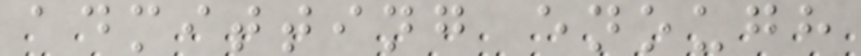admitting enough
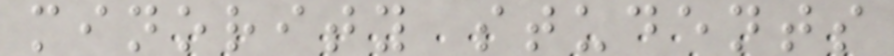minority students
